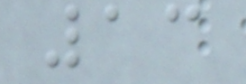13
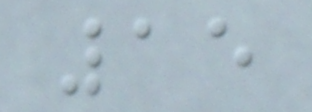15
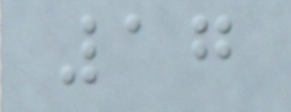17
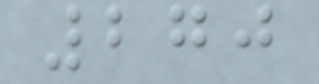270
